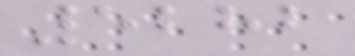5282
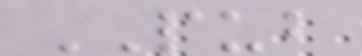PUB
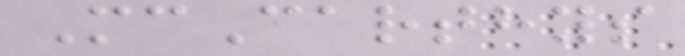McCarthys
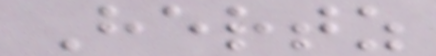Hertz
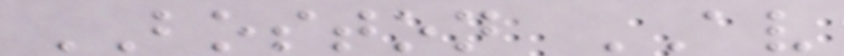BOSTON AV
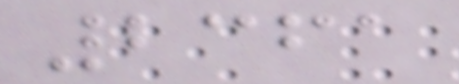2361
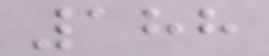188
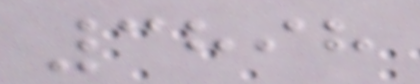3898
